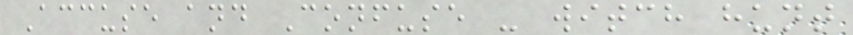Accuse and Confuse - witch hunt
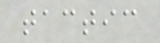tactic
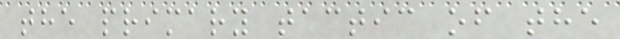the primary tactic of the
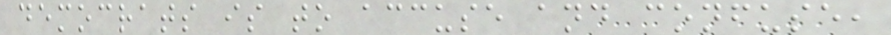democrats is to accuse and confuse,
